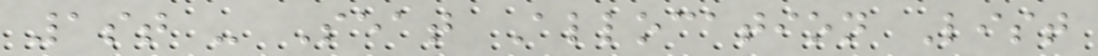1st - Seat Allocation List
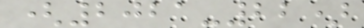(2021-22)
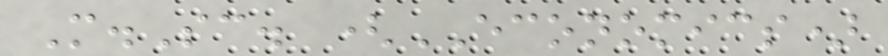M.Sc. (ECONOMICS)
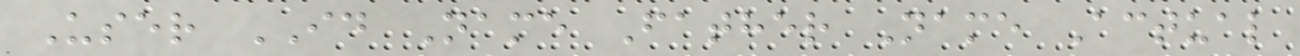User ID Name Father Name Actual
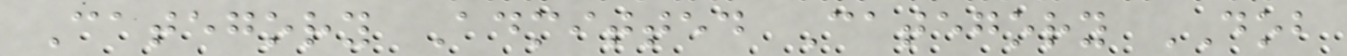Category Admitted Category DOB
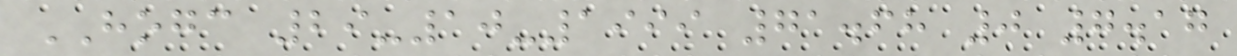HOGC 29-10-1999 71.68 0 7.17
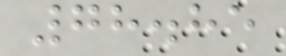78.85
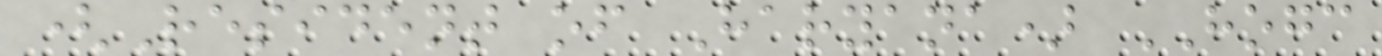(Resident of Haryana) HOGC
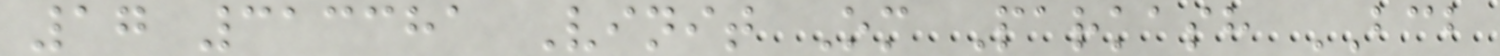17 313381 Vinit Om Parkash BCB
